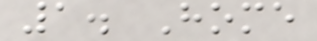1. Home
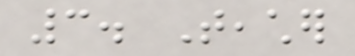3. Teacher
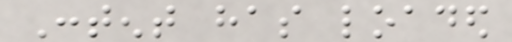Content has loaded
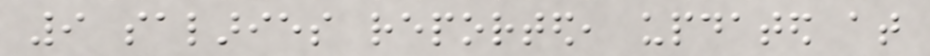9 salaries reported, updated at
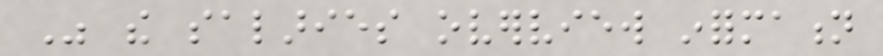Was the salaries overview information
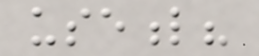useful?
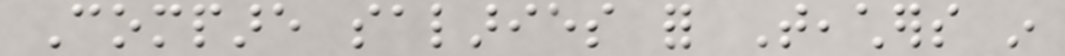Compare salaries for Teachers in
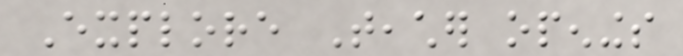Explore Teacher openings
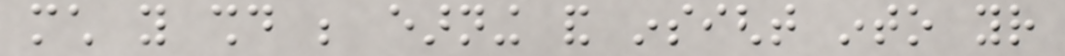much you should be earning and insight into your
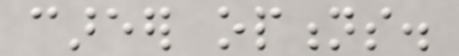career options.
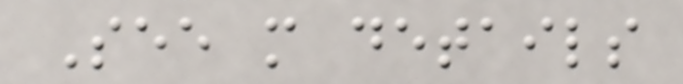See more details
